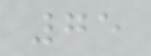75
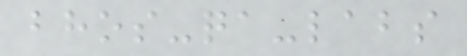bhos-qa-labs
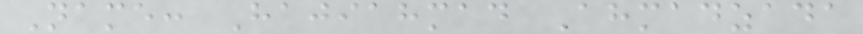Name: Hajiahmad Ahmadzada
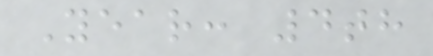Year: 4th
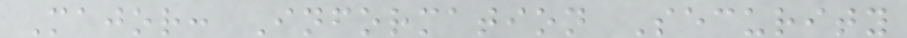Major: Information Security
